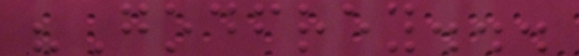"Godfrey...
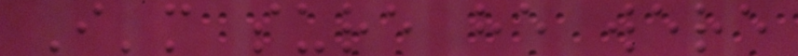I'm sure he were
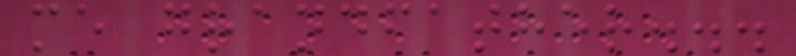me grandfather...
